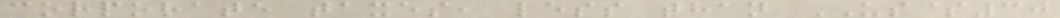corporate taxes, less than US$30
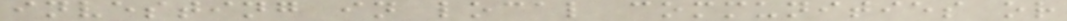investing in local communities or
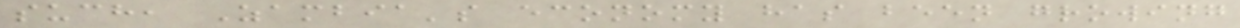such, Zambia's economy has been growing
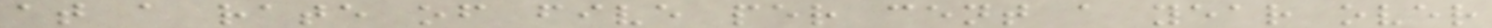at a rate of five per cent a year over
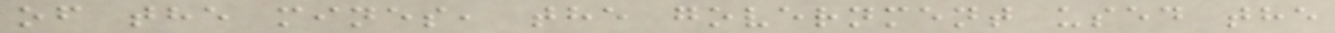of the mines, the government used the
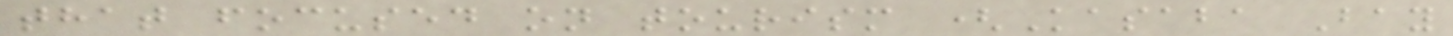that focused on tourism (Kasaba Bay
